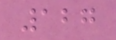127
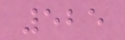525
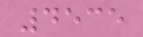4535
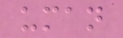uman
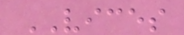VICES
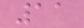11
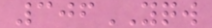306YQW
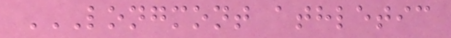LONGMONT ATHLETIC
